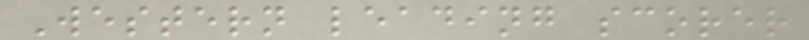Western leading scorer
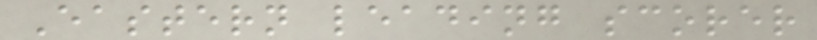Eastern leading scorer
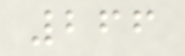266
